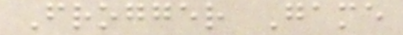Frogger Game
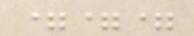===
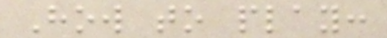How to play:
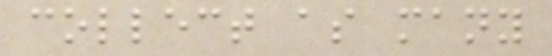collect as many
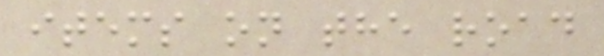items on the road
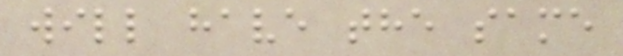will have the same
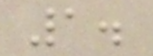1.
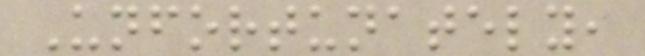Unfortunately,
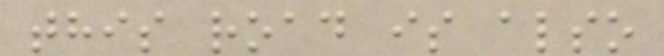this road is also
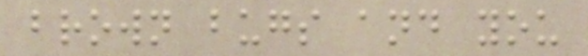brown bugs and you
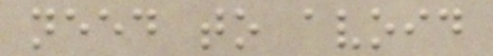need to avoid
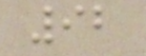92
